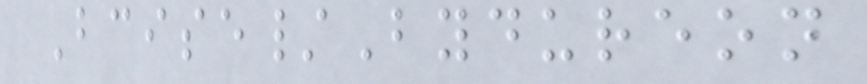Bcise/Bydureon
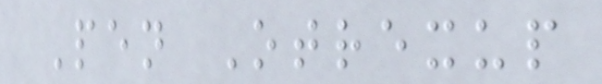Pen Otrexup
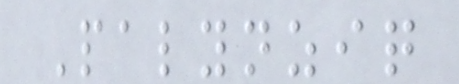Palynziq
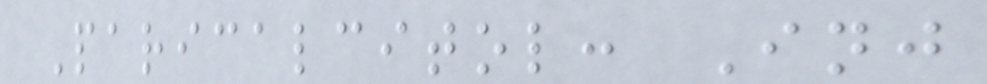Paricalcitol: Inj
